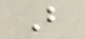B
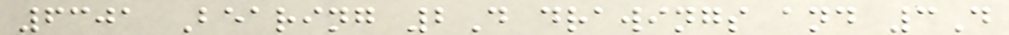6301 Bearing 2D drawings and 3D
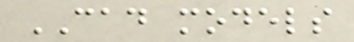CAD models
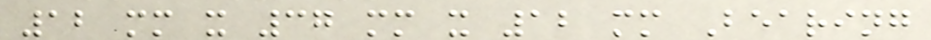12 mm x 37 mm x 12 mm Bearing
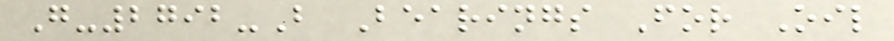G-2792-B Bearings For Oil
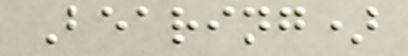Bearing)
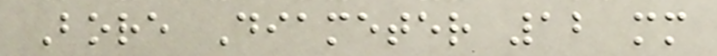Bore Diameter 12 mm
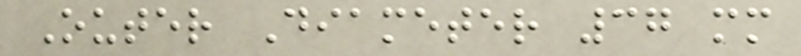Outer Diameter 37 mm
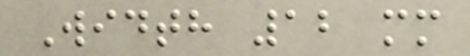Width 12 mm
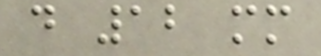d 12 mm
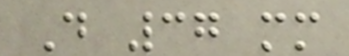D 37 mm
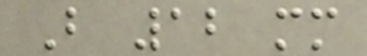B 12 mm
